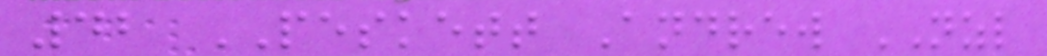42 PESKETT Andrew NZL
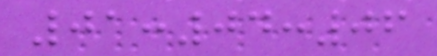01:04:06
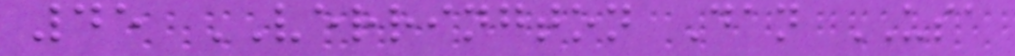45 VERRINGTON Dan USA
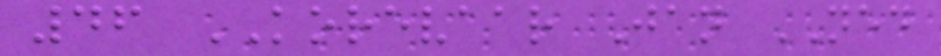46 KOREVAAR Jan NED
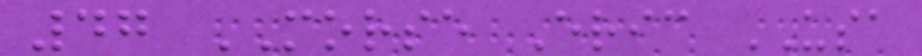47 MORSE Eric USA
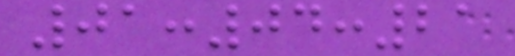01:04:21
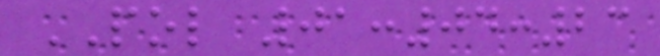POL 01:04:23
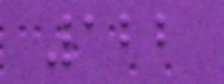122
